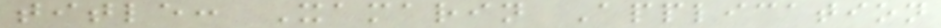title: Xamarin Application
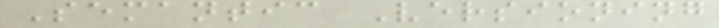Semantic Versioning
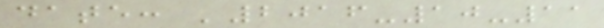date: '2016-10-11
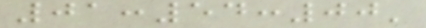01:54:00'
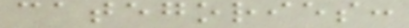categories:
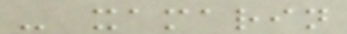- xamarin
